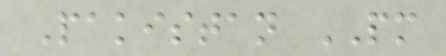Pakistan PM
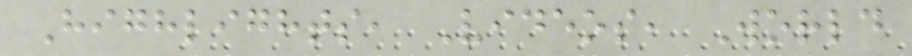Highlights, Videos, World
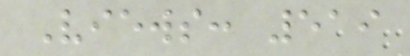Views: 519
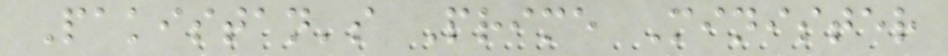Pakistan's Prime Minister
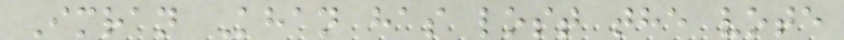Imran Khan has lost the vote
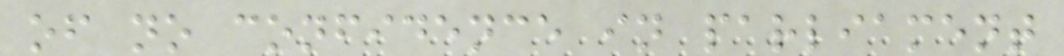of no confidence in parliament
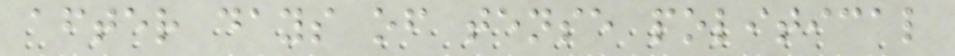after days of tense political
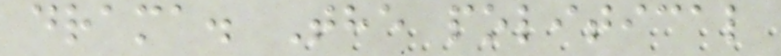drama. The political
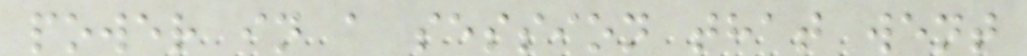power in a session that went
